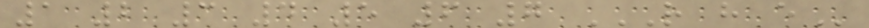1 2 3 4 5 6 7 R H E
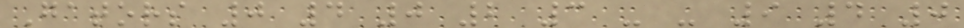Gators 0 4 0 2 3 - - 9 4 0
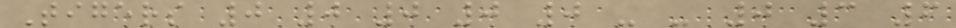Tigers 0 0 0 0 0 - - 0 3 6
